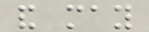and may
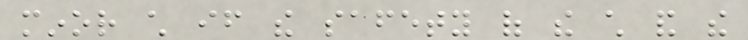minor child if the safety of the child and the
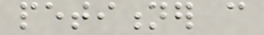petitioner can
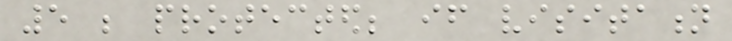5 be protected; if visitation
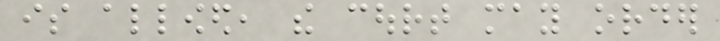is allowed, the court may order
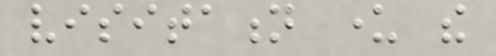visitation under the
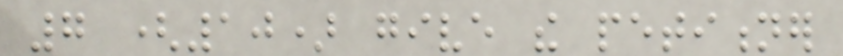7 (10) give the petitioner
